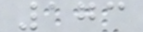173
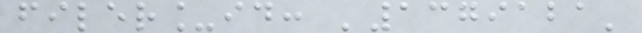filer_id: '1379121'
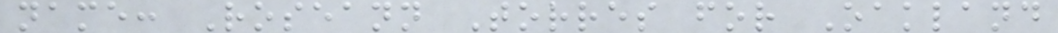name: Roseann Torres for Oakland
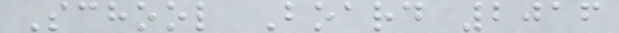School Board 2016
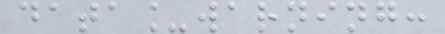data_warning:
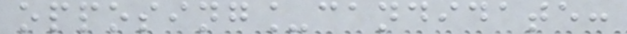opposing_candidate:
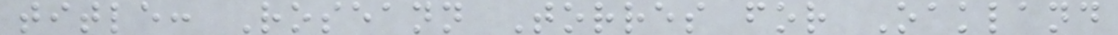title: Roseann Torres for Oakland
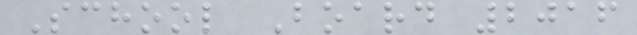School Board 2016
